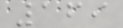169
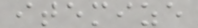itemize
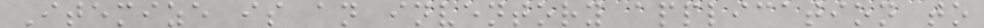Itemize is an inventory application to
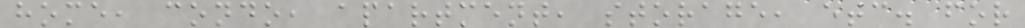home, condo, apartment, storage, etc. for
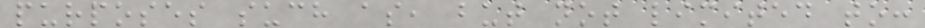purposes such as, but not limited to:
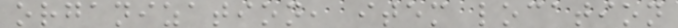organization, item location
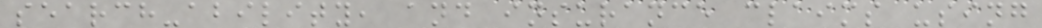search-ability, and insurance claims using
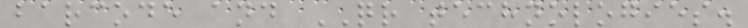barcode and QR technologies.
